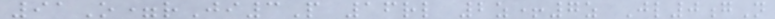91O=rJi3P 16rl 2z+7z Jl0gN
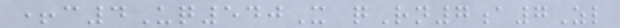+c4Uq540X qRn7a7Zl
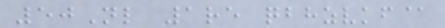50Nl 1re qbhzvkf@
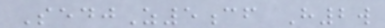SedjZ5cf H2w
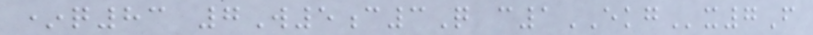*q83 7W5c3Q c1EKGx7F
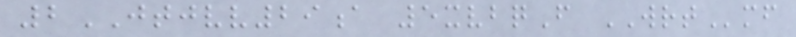2JTJVV29a 5xvbqF WRTmf
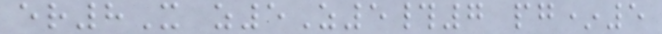er8X z5Z5#7 pg*5
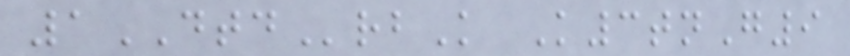1DTDrbK K3tnG9
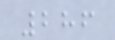286
